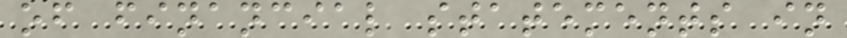of financial statements in
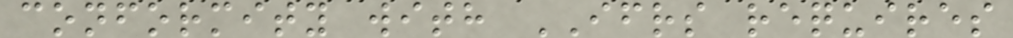conformity with IFRS requires
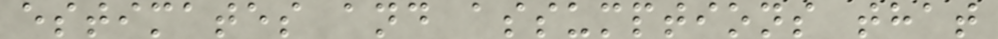estimates and assumptions that
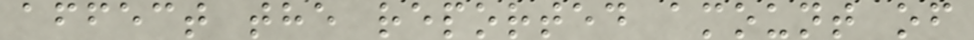affect the reported amount of
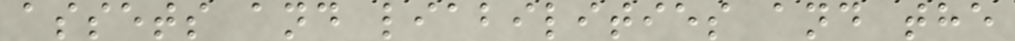assets and liabilities and the
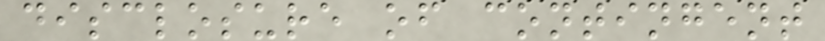disclosure of contingent
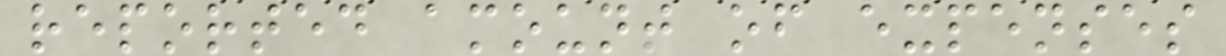reported amount of expenses
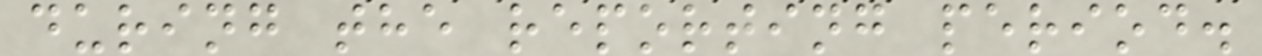during the reporting period.
